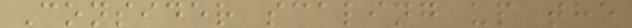Consider scaling up the
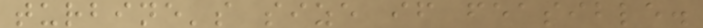turbine's size if feasible.
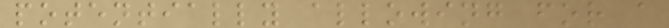potentially allowing for a
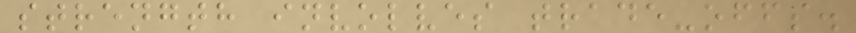strength involves trade-offs.
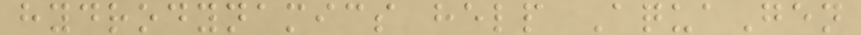hydrodynamics help AquaGen
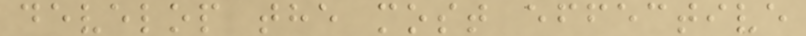develop the most effective
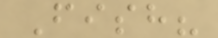Fish?
